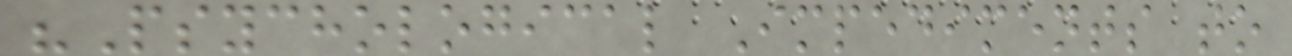"Psychological Impediments to
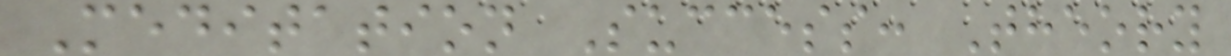Meditation Success: Theory
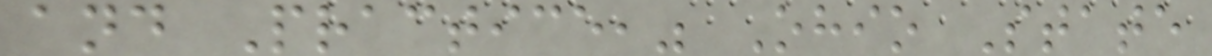and Practice," Ohio State
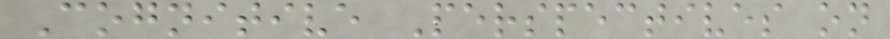Cognitive Perspectives on
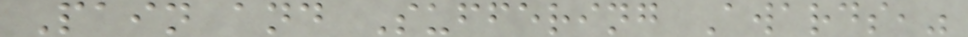Pain and Suffering Awards,"
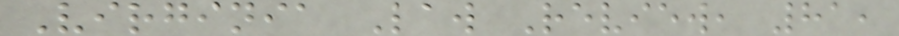Virginia Law Review, 81,
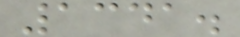1341.
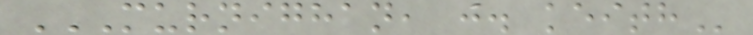MURNIGHAN, J. KEITH
